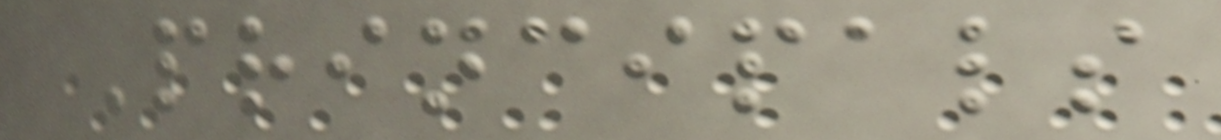Principals
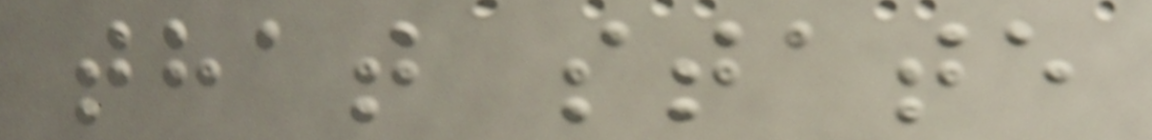that state
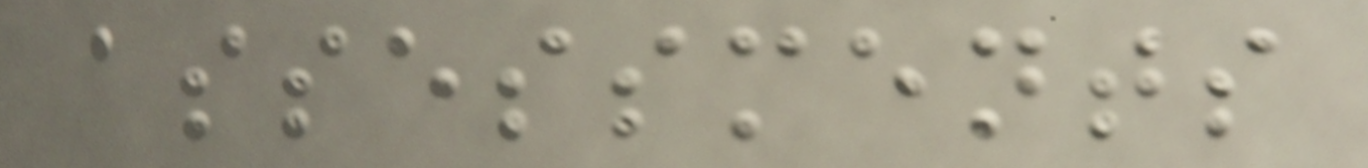assessments
